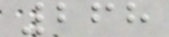268
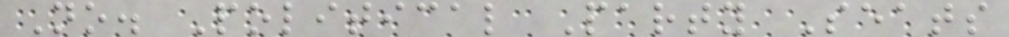No. Political Party Seats
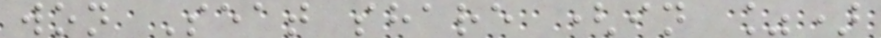won Seat share (in %)
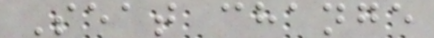Seat change
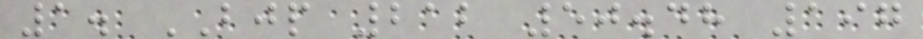1. BJP 212 50.48 197
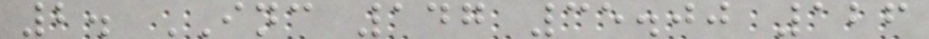2. INC 147 35.00 126
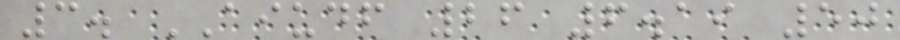3. AIUDF 26 6.19 50
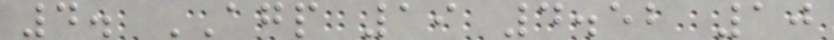4. AGP 19 4.52 10
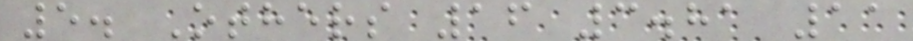5. Others 16 3.81 11
